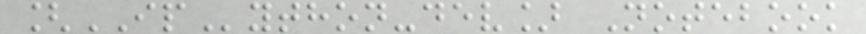[IPython-dev] Notebook
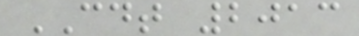CDT 2013
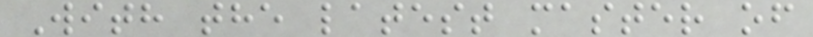With the latest master of
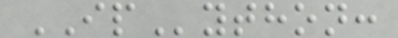IPython:
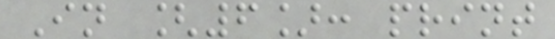In [6]: print
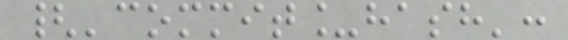{'commit_hash':
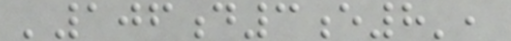'106d3e8',
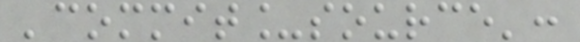'commit_source':
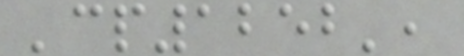'cp1252',
